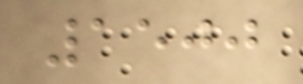1500
